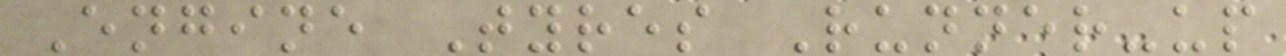Engine Tyres Runner-up
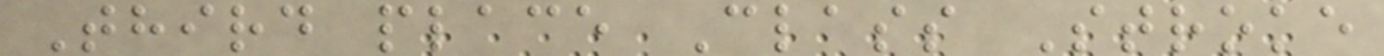Third place Class Stroke
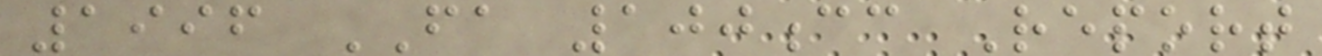1996 FA 100cc Report
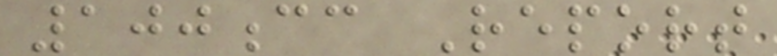100cc Report
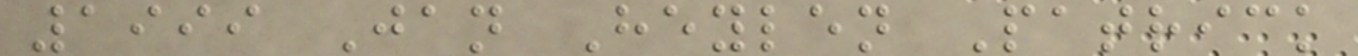1999 Jan Heylen Patrick
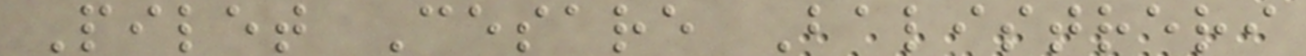Pilet Cesare Balistreri
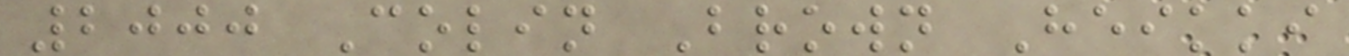2000 Colin Brown Heikki
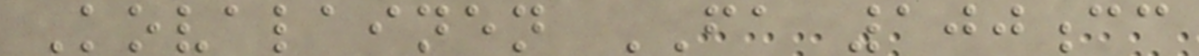Kovalainen FA 100cc
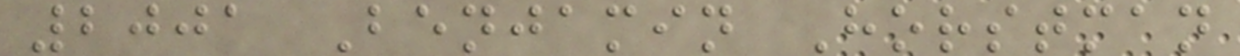2001 Benjamin Horstman
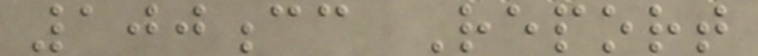100cc Report
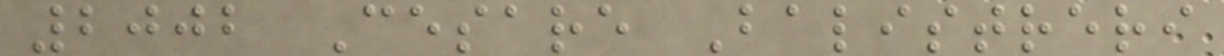2002 Cesare Balistreri
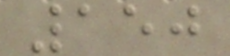150
